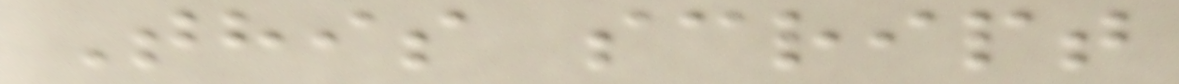This script
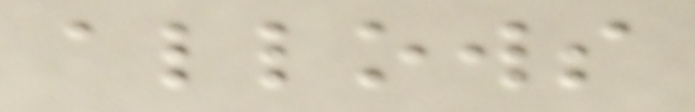allows
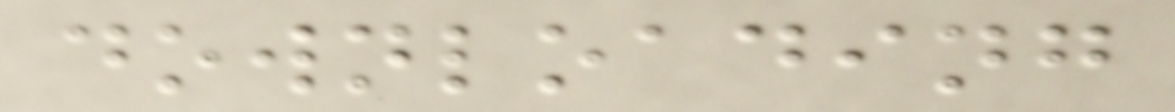downloading
